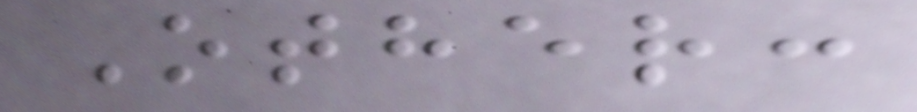Other:
